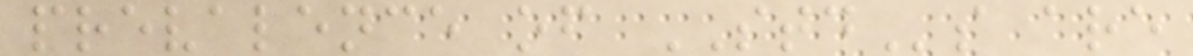prevalence of STDs are
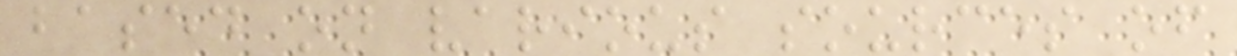based on various sources of
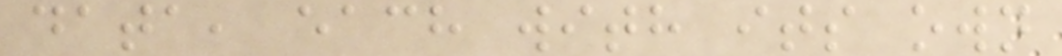data, each with its own
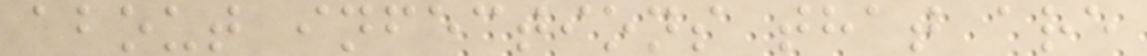about infections that are
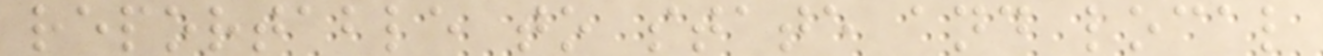reportable to state and local
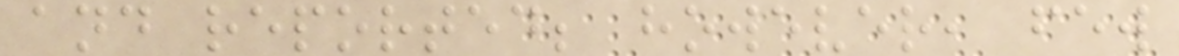and reported; however, few
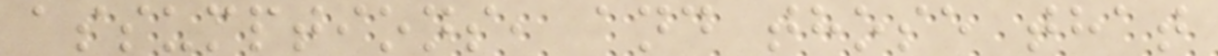assumptions, and those that
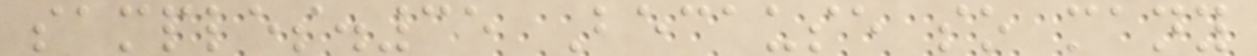samples.35 Because so many
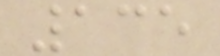135
